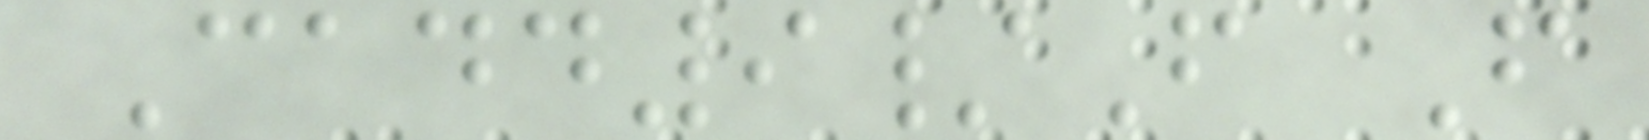Cadd9/F F
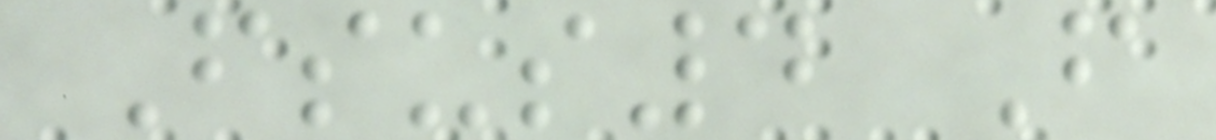Fsus4 F
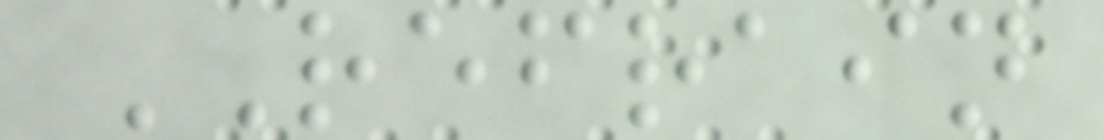REFRAIN
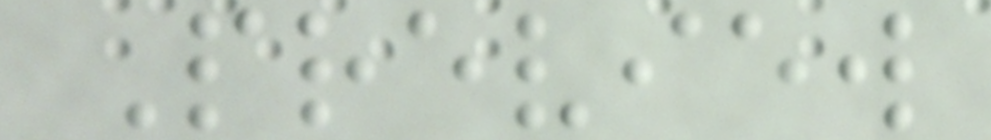Preview
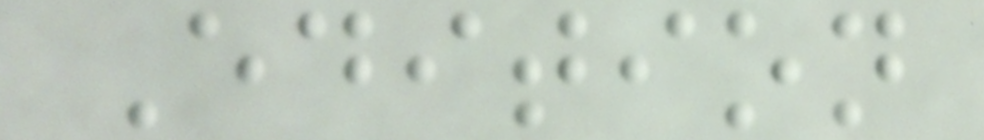Edition
